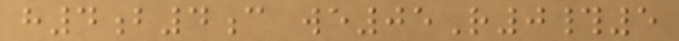h4b4c we05R0#5
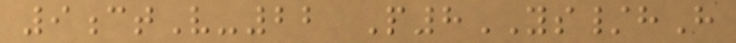9ctV-22 P8YS/hH
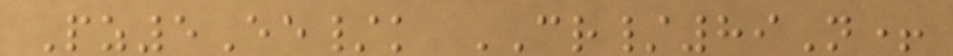Pz5Ee/k CR/89N+
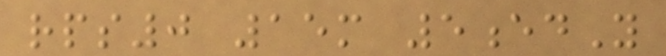rps0 15m 5edY
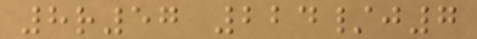8r57 224/j7
